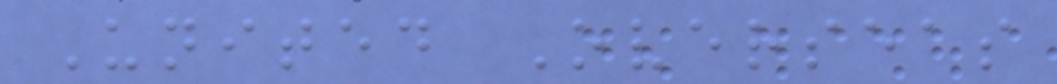United Overseas
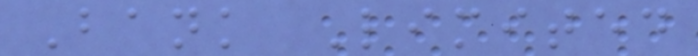Bank Limited
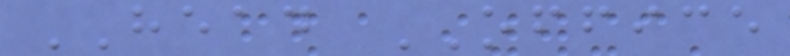HEAD OFFICE
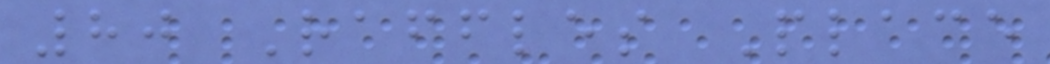80 Raffles Place
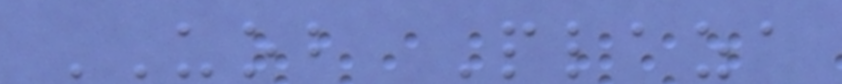UOB Plaza
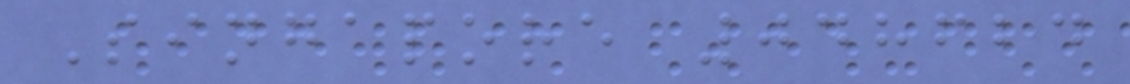Singapore 048624
